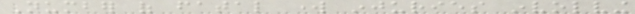Number of fatal work injuries involving
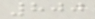800
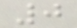0
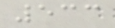533
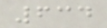634
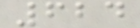624
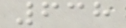638
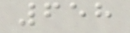658
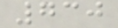730
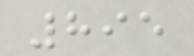895
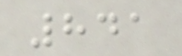841
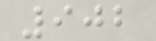902
